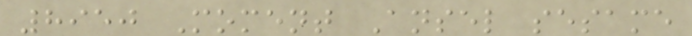8950 Moment Ansel sesame
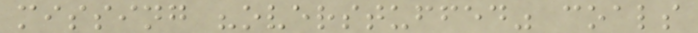missing "overstuffed" coals
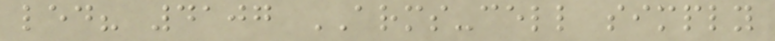led? 4107 ARMS-cell simply
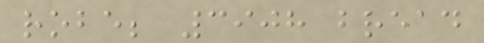robe; 3908 bread
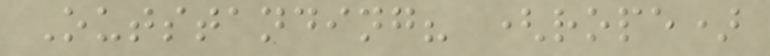Outstanding? (rope)
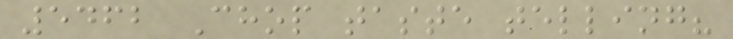5462 Chop taste telling?
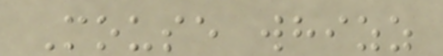Mouse whizz
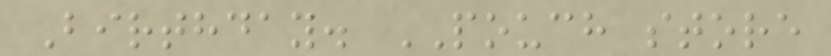Birthday. POUCH store
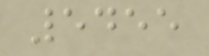5455
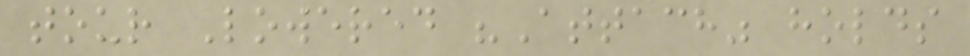tour Lowered "Attach" holds
